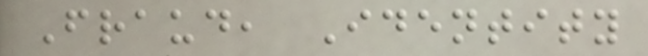Fraud, Identity
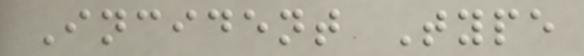Incident Type
